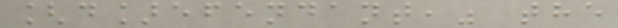[d]efendant," the
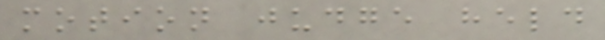motion judge held
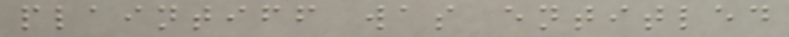plaintiff was entitled
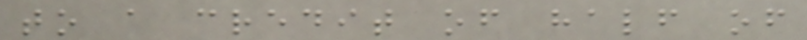to a credit of half of
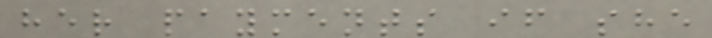her payments if she
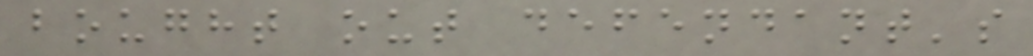bought out defendant's
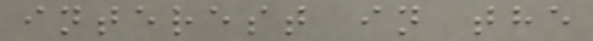interest in the
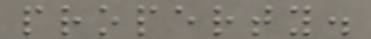property.
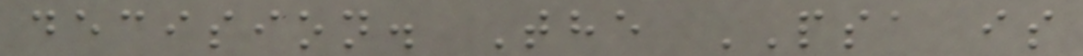decision. The PSA is
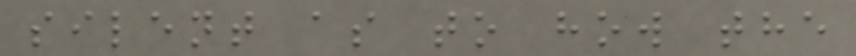silent as to how the
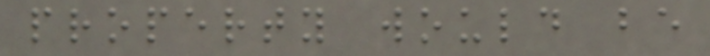property would be
